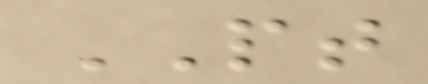PT
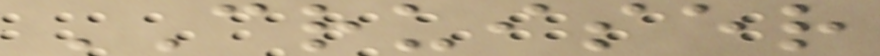CRUISER
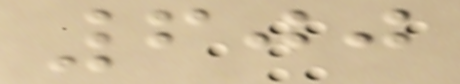600
